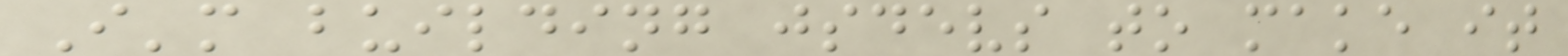I'm building jsdevs to make it
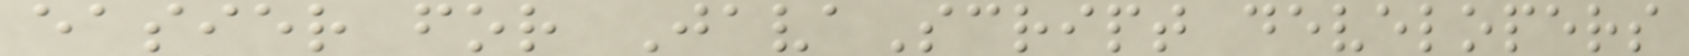easier for JavaScript developers
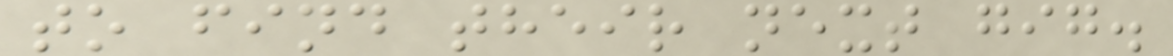to find their next gig.
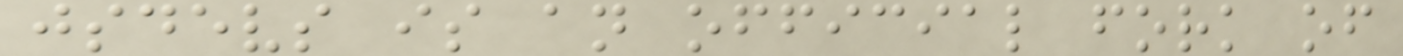jsdevs is an official fork of
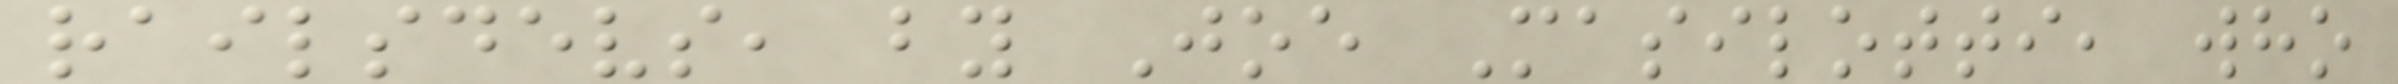railsdevs, by Joe Masilotti, who
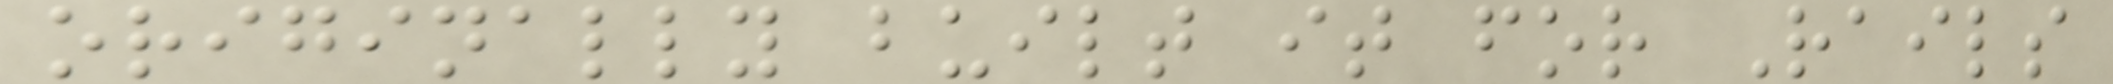originally built it for Rails
